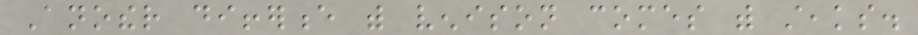Another difference with venison comes with steaks.
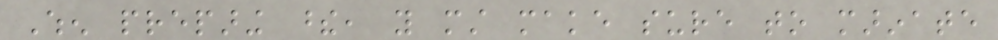When preparing these, you must make sure to marinate
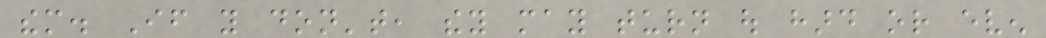them. If you don't, they may turn out hard or even
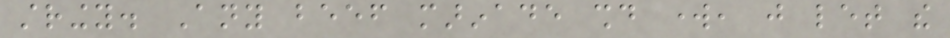stringy. Any beef marinade should work, just let the
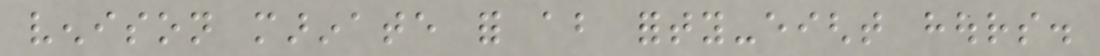venison marinate for about forty-eight hours.
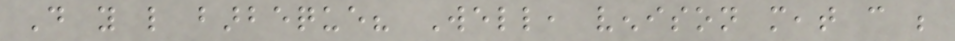Do you like barbeque? Well, venison meat can be
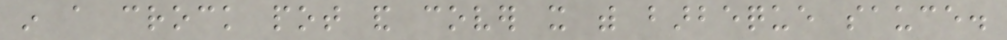in a crock pot and cover it with barbeque sauce.
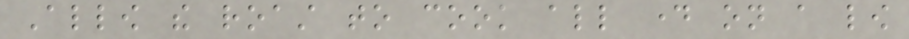Allow the roast to cook all day on a low
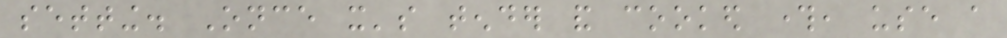setting. Once it's tender and cooked through, use a
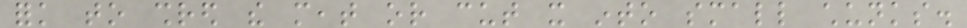fork to shred the meat or cut it into small chunks.
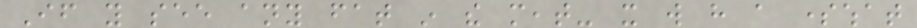If you see any fat in the meat- it will have a somewhat
